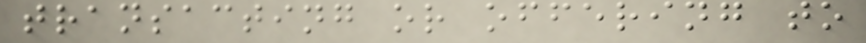transacting or offering to
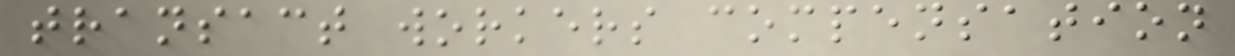transact workers compensation
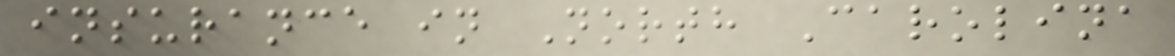insurance in North Carolina
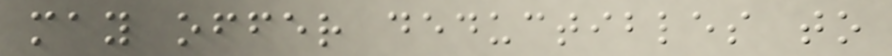may offer deductibles to
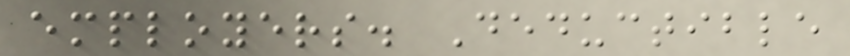employers. Deductible
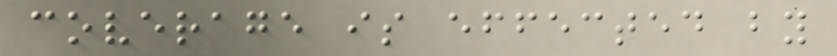coverage is effected by
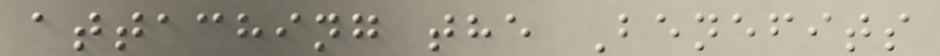attaching the Benefits
